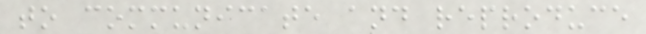to communicate and reproduce
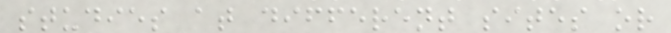studies at different sites or
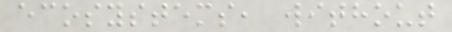ecosystems, without
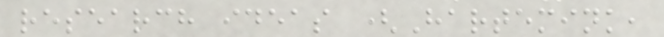research ideas (Hartemink,
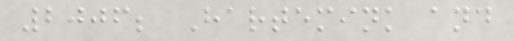2006; Hartemink and
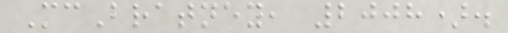McBratney, 2008).
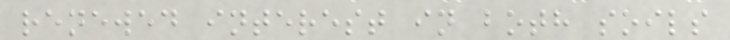renewed interest in both soils
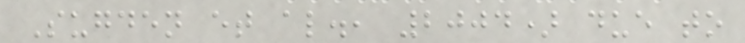Sugden et al., 2004) due to
